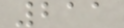211
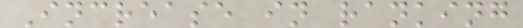Increase in ranking
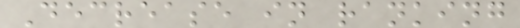Decrease in ranking
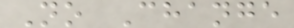No Change
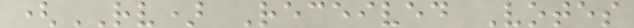(RV) Received Votes
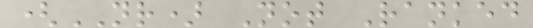(NR) Not Ranked
